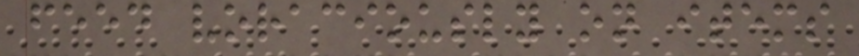feed voraciously on items
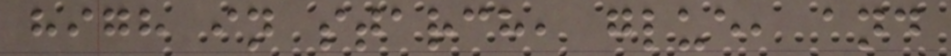high in starch, glue, and
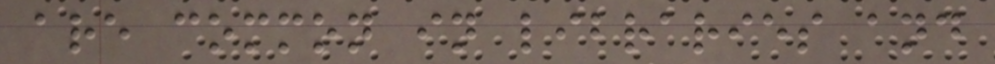are common in libraries and
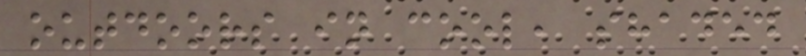outdoors in cool, shaded
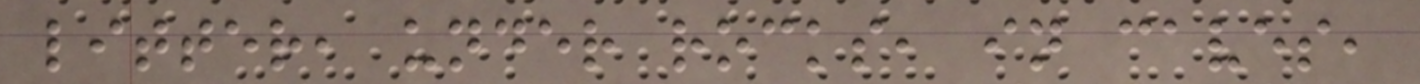litter, under rocks, in caves,
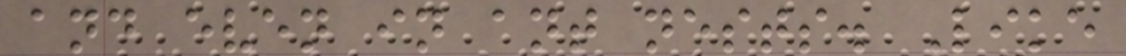and even in ant nests. Like
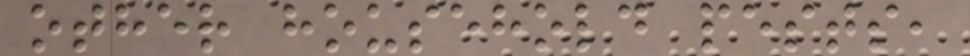other household pests,
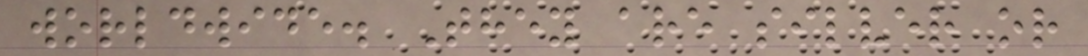worldwide. They are silver or
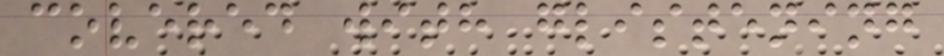covered with glistening
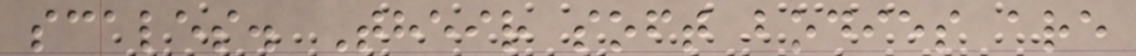scales. Their soft bodies are
